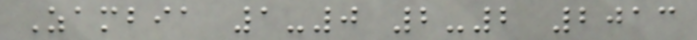Zambia 1-0 2-2 2013
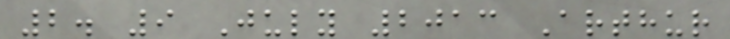2. 9 July 2013 Arthur
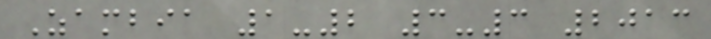Zambia 1-2 3-3 2013
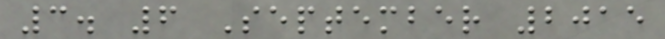3. 6 September 2015
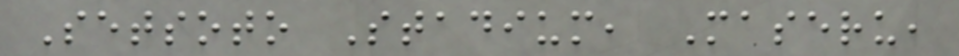Setsoto Stadium, Maseru,
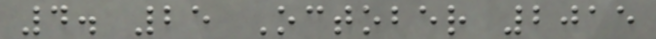4. 25 October 2015
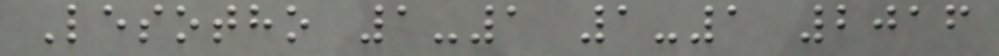Lesotho 1-1 1-1 2016
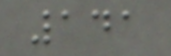141
